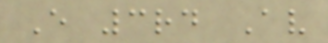E 3rd Av
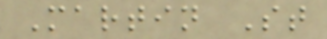Martin St
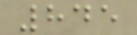845
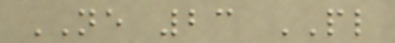NE 23 PL
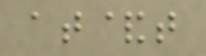at&t
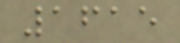1615
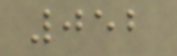052
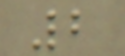2
